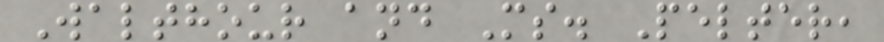Walthour and Ms. Pelter,
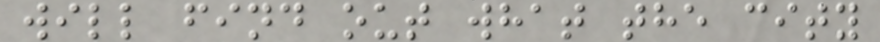will find out what the city
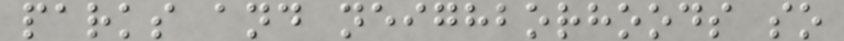parks and neighborhoods so
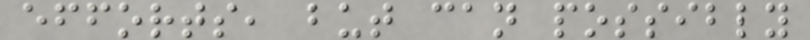efforts, but can possibly
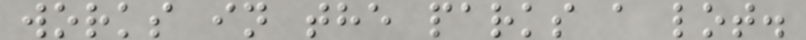works in the parks a lot.
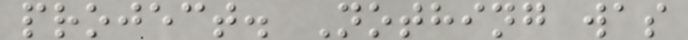project. Nothing was
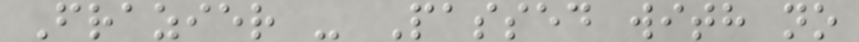Frazier - Passed with no
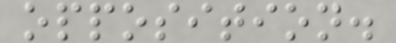opposition.
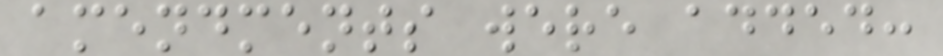amendments were added:
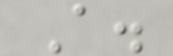A.
